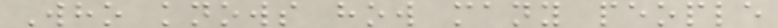Who knows how many people
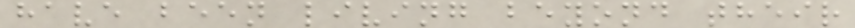have been living beyond their
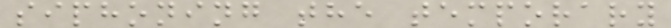siphoning the temporary
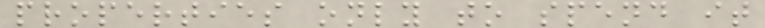properties only to spend it
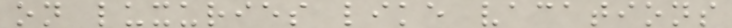on luxuries like vacations
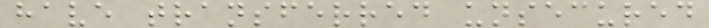have transferred unsecured
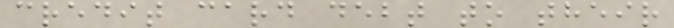credit card debt to their
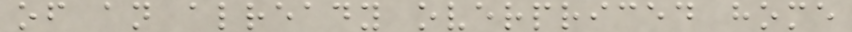of an already overpriced home
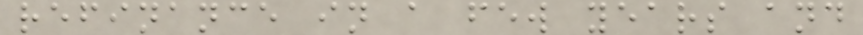refinance in a few years and
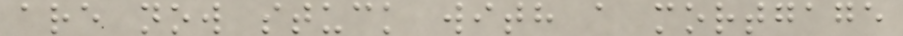are now stuck with a mortgage
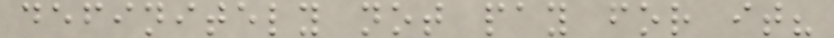definitely not pay for it?
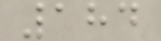184
